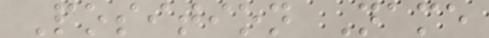Position Name
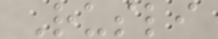Rusli
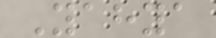Yahya
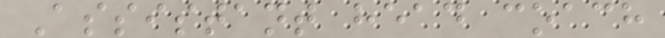Assistant head coach
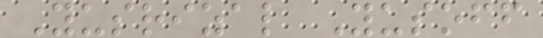Yusrizal Yusoff
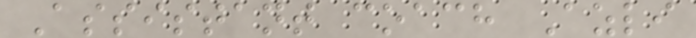Assistant coach Azli
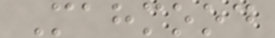Mahmood
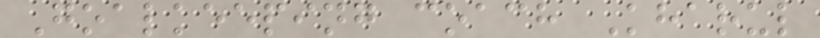Goalkeeping coach Kharul
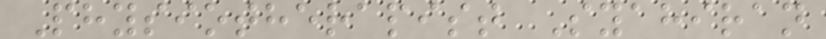Physiotherapist Syahiran
